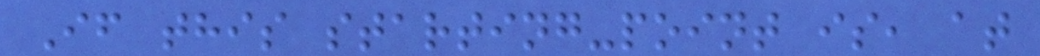If this starting-point is, at
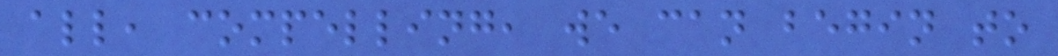all, compelling, we can begin to
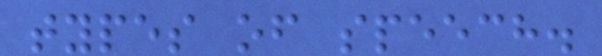types of speech.
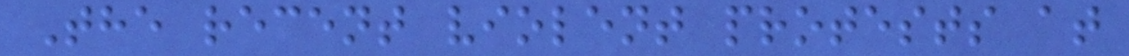The recent violent protests at
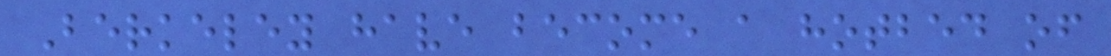Berkeley have become a hotbed of
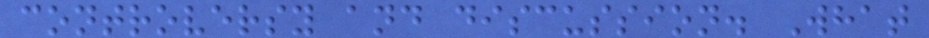controversy and discussion. What
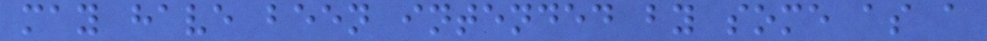may have been intended by some as a
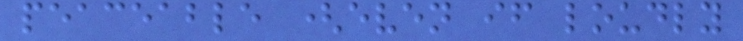peaceable (even if loudly
